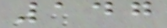147
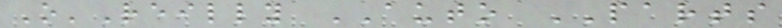O'Reilly AUTO PARTS
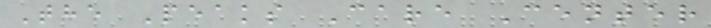The Peaks Care Center
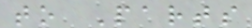to Parts
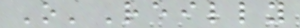O'Reilly
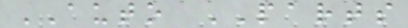AUTO PARTS
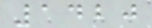1420
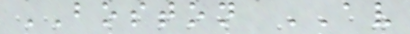BOSTON AV
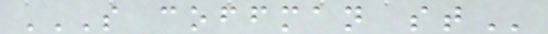S COFFMAN ST
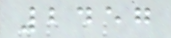2457
